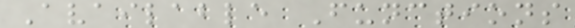Available Functions
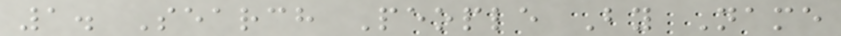1. Search People By Name
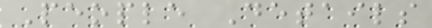People Details
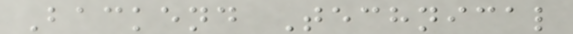Backend Technical
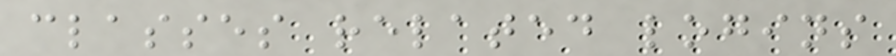classes related logins
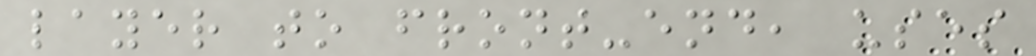layer to front-end, uses
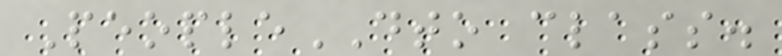PeopleDTO class.
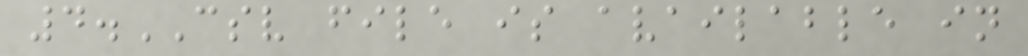4.CSV file is available in
